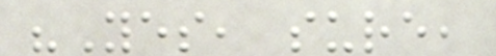"Yes, sure,
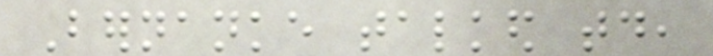Bernanke talked today,
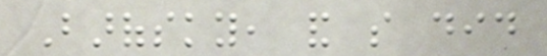Barofsky, and so did
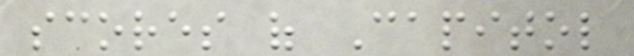scores of Capitol
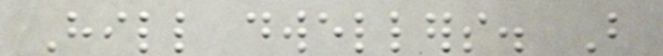Hill dwellers. But
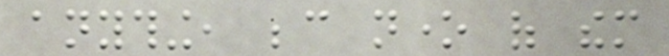anything, because none of them
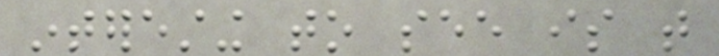interesting to see is that
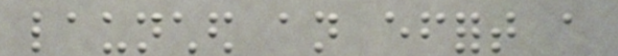launched an effort a
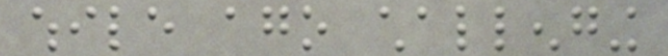while ago challenging
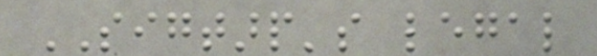SIGTARP's legal
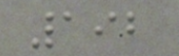192
